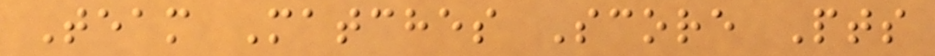Team Matches Score Pts
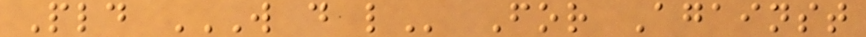Pld W D L For Against
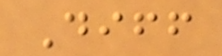Diff
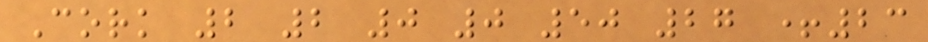Cork 2 2 0 0 50 27 +23
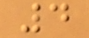4
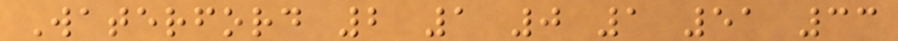Waterford 2 1 0 1 51 33
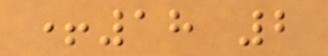+18 2
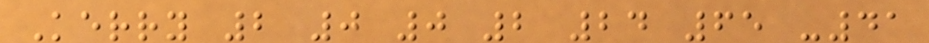Kerry 2 0 0 2 24 65 -41
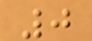0
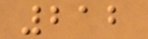212
